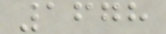1678
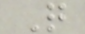Q
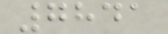7841
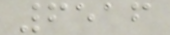6516
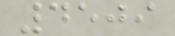4509
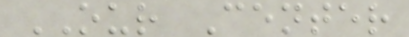OUR Center
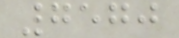7570
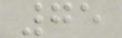75
